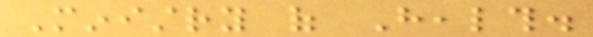Ministry of Health.
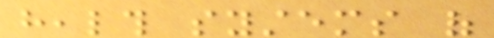health systems of
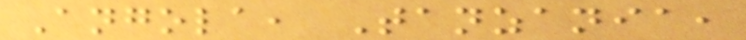Angola, Tanzania,
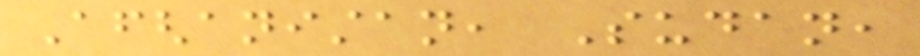Afghanistan, Sudan,
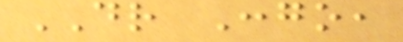DR Congo,
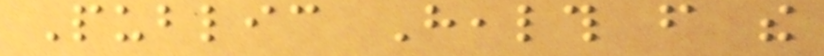Public Health from the
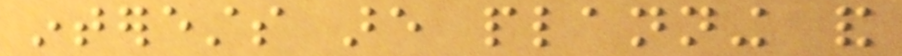interests are planning and
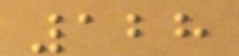128
